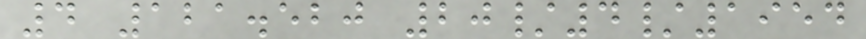4 121.520 20/4/1954
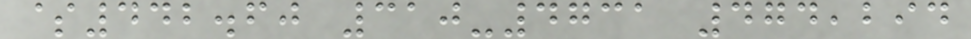$442.60 310-4731 474,294
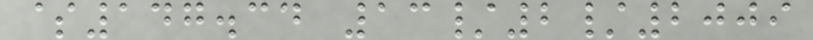$147.34 13/2/2009
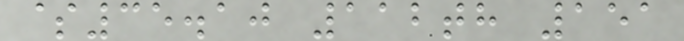$35.10 112th 151
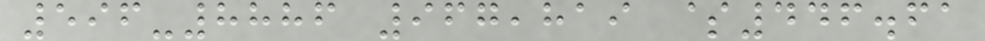596-8886 967,819 $446.61
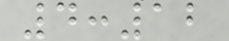4:12
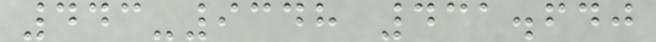443-9348 431.640
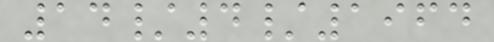14/4/1964
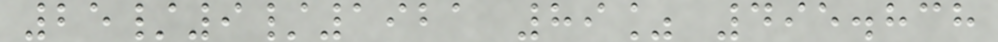25/9/1921 89% 495.838
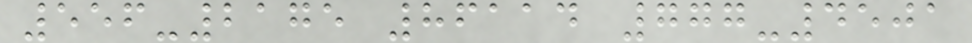556-2175 86114 777-4501
